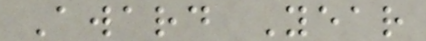Award Year
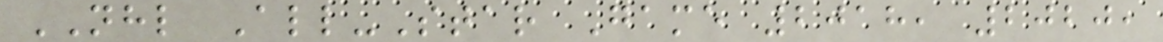NHL All-Star Game 2018, 2020,
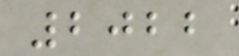2022
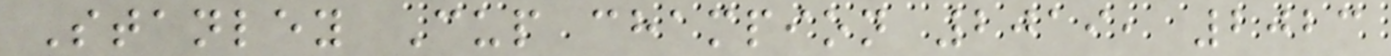Stanley Cup champion 2019, 2023
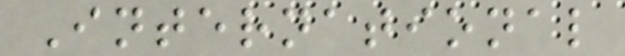International
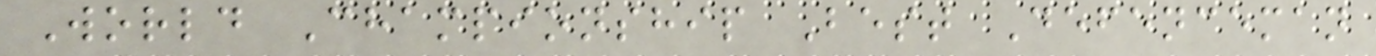World Championship Best Defenceman
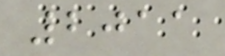2011
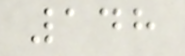148
